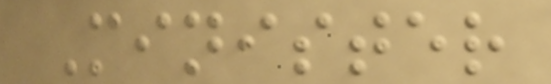Minister
